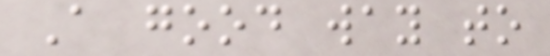A good way to
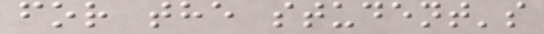for the student's
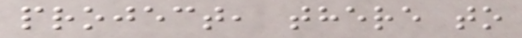project, there to
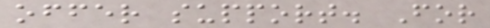offer support. For
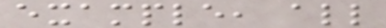example, all
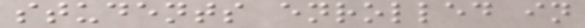students enrolled in
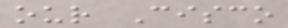our Cisco
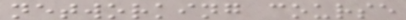networking course
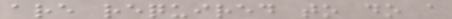are required to do a
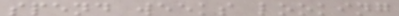spend weeks looking
